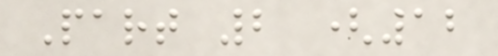Part 2 (12
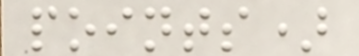points)
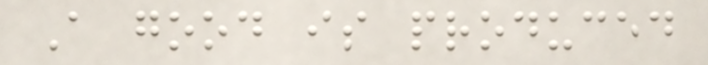A good is produced
